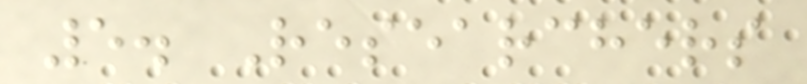5. Researchers
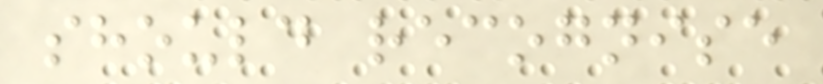should recognise
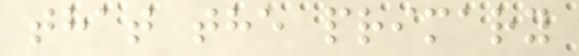that the primary
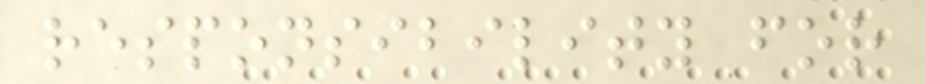responsibility for
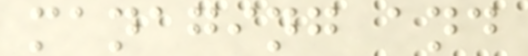managing and
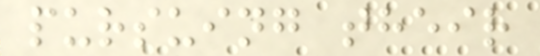pursuing their
